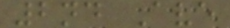2nd Ave
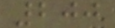200
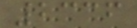2336
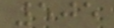505
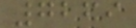7269
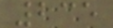235
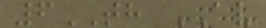6TH AV
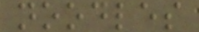noodles
